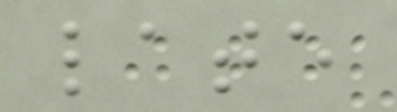late
